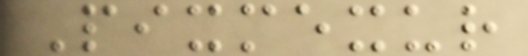Pixmexur
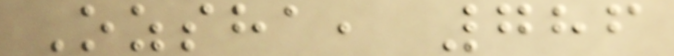Ozsha, 786
